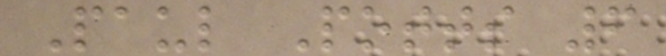Paul Potts 6
